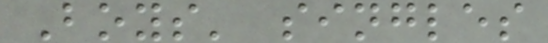Boys' singles
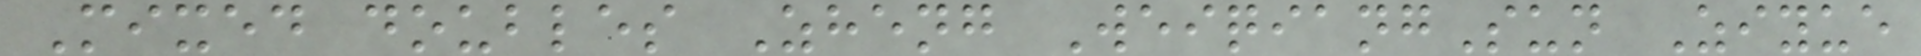Mixed doubles Zheng WeiqiangSun Ziyue
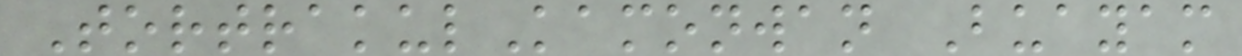TortrakulKamonwan Buayam
